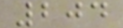204
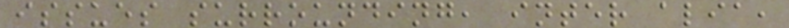issues surrounding, inter alia,
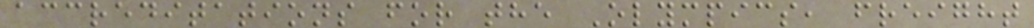accreditations for the Olympics, freight
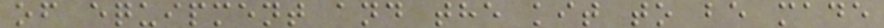of equipment and the kit to be made
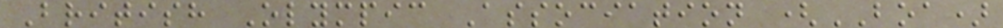British Olympic Association (BOA)
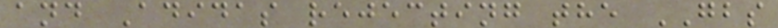and Adidas rejecting the GBS
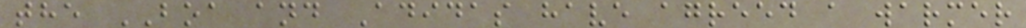the BOA and Adidas have agreed a warmer
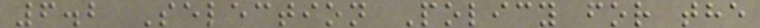6.2 Selection Policy for the
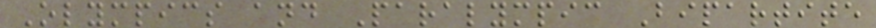Olympics and Paralympic Bipartite
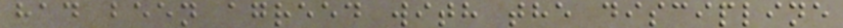had been agreed with the discipline
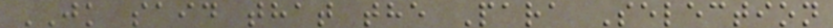JK said that the Para Selection
